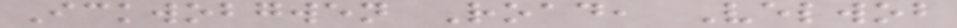Ickwobgwen Road, Velwob
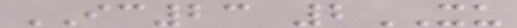IC23 2XU
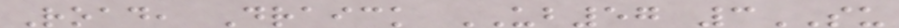Road, Draick UB57 3SU
